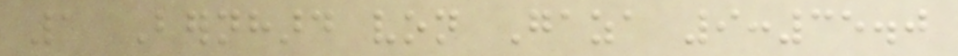1 Bernhard von Gaza 9:35.0
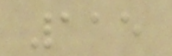115
